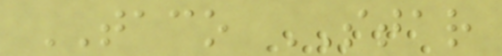TACO STAR
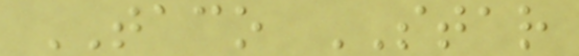TACO STAR
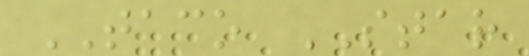TACO STAR
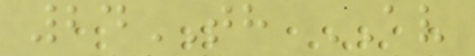24TH AV
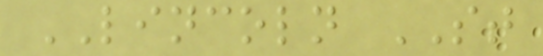LINCOLN ST
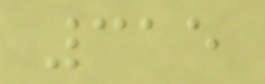315
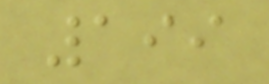199
